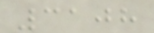3108
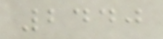2440
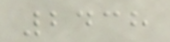2438
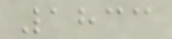1833
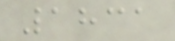1831
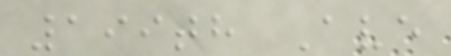199th Ave
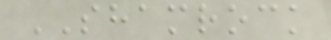SHAMROCK
